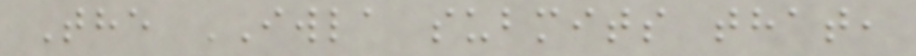The IWLA submits that,
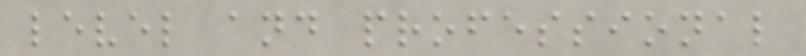level and professional
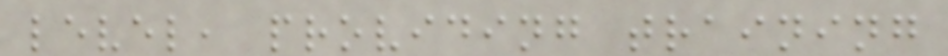level, providing training
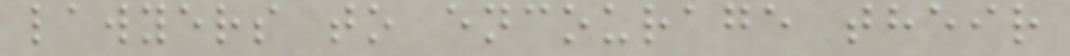lawyers to encourage their
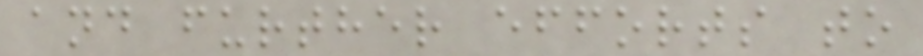and further efforts to
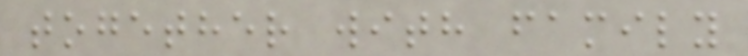together with family
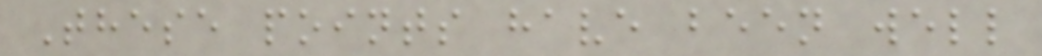These points have been well
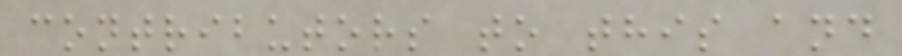contributors to this and
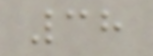38
